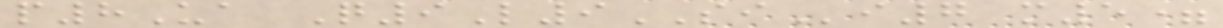p8Ua Q9L9SIi7 m5=
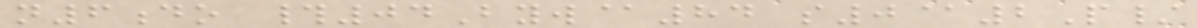n6do #04Byw@84 s0@2P/
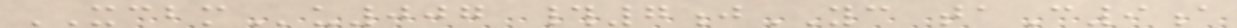XCBMu007 #7jYC taC9a
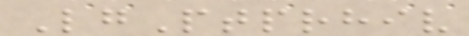LgPtprhiv
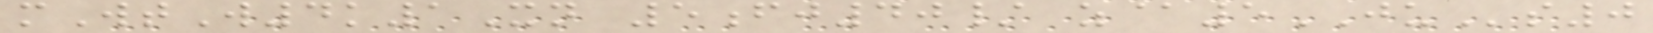mWtW4k1Xn 5fj40/ z@5JUs0
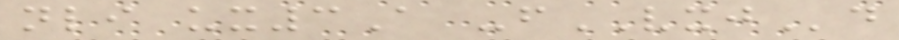nli ux3A -fVXJd
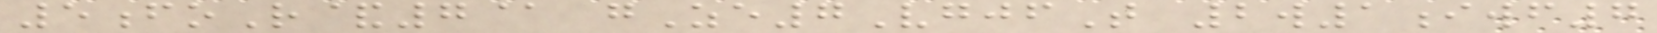5foR&7@ gZe7VgjfT 2w1iwf7
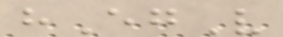hEgV
